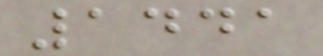1441
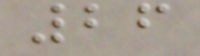26
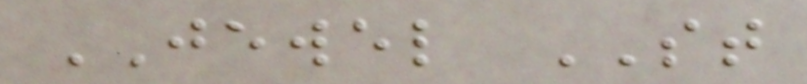JEWEL ST
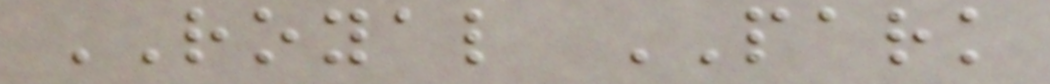ROYAL PARK
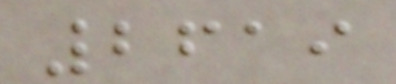2619
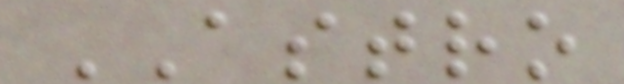ASTRO
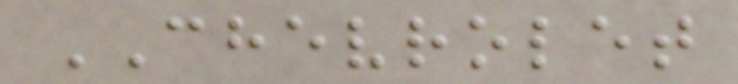CHEVROLET
